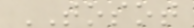TOSOT
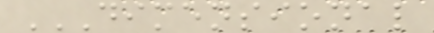DIMENSIONAL
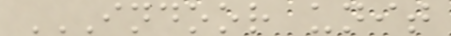INDOOR UNIT
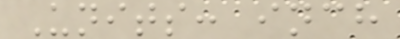Units: inch
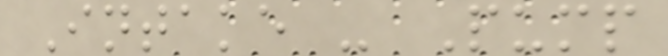Intake - Pump
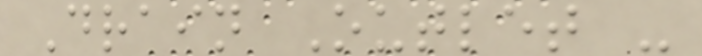Drain Outlet -
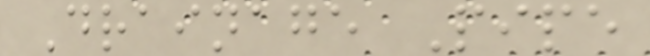Drainage Pipe
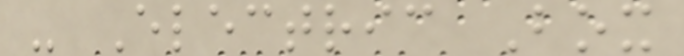- Electric Box
